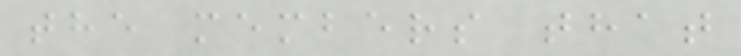the members that
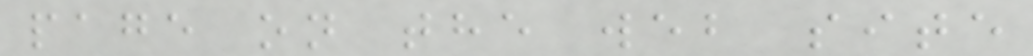page on the web site
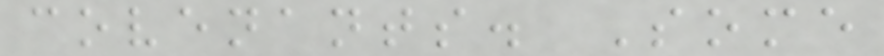covenants. Some
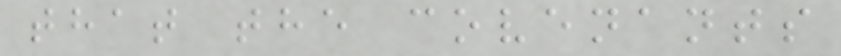that the covenants
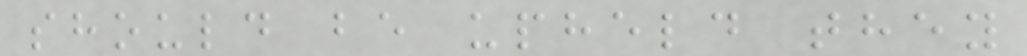should be upheld they
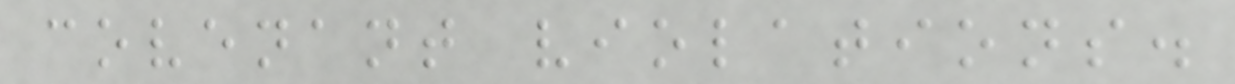covenant violations.
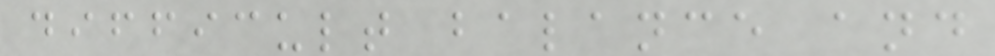difficult balance and
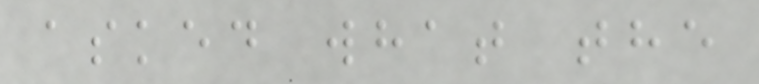asked what the
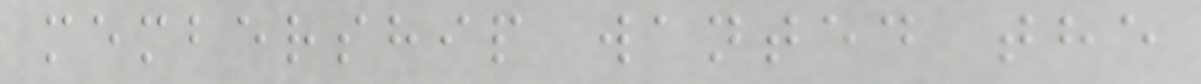membership wanted the
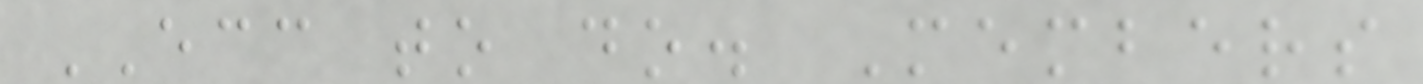ECC to do. Members
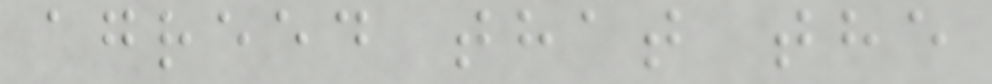agreed that the
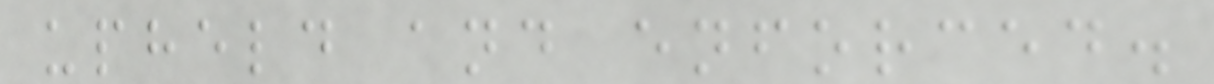upheld and enforced.
